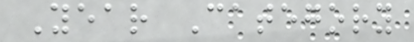Year Category
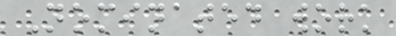Nominated work
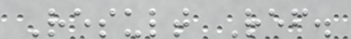Result Ref.
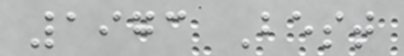1973 Best
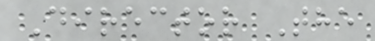Director The
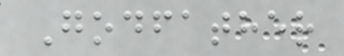Godfather
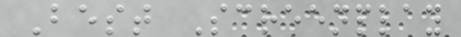Best Screenplay
